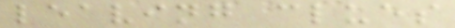leaving clues
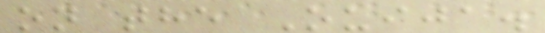on the Ouija.
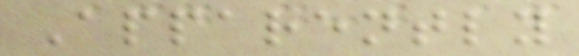Apparently
